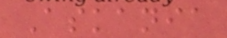Askania
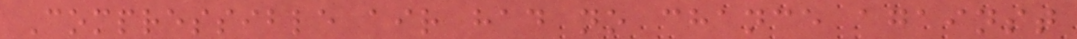Compressible air had no chance against
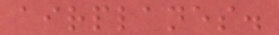airplanes.
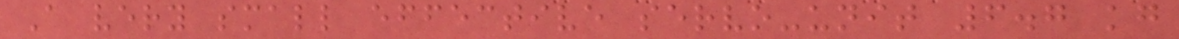A very small effective servo-unit 6.7 kg
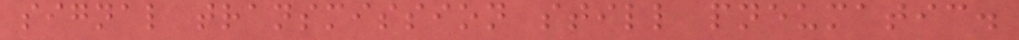signal transmission still pneumatic.
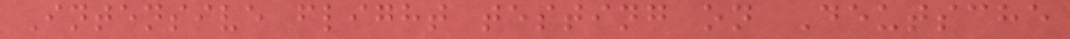Intensive flight testing on Deutsche
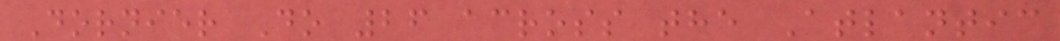Dornier Do 26 across the Atlantic
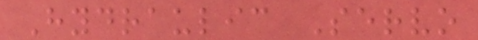Hydraulic Servo
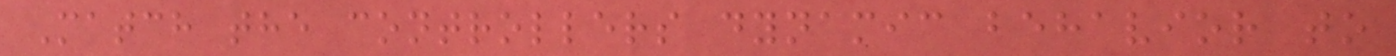Match the controllers dynamic behavior to
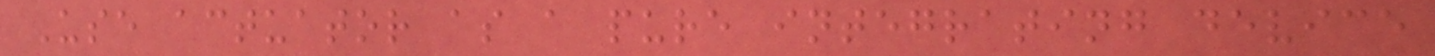Use actuator as a pure integrating device
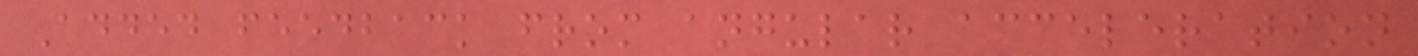Added feedback from angular acceleration
